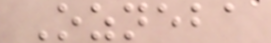Ozneba
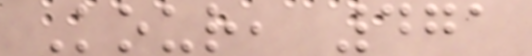Kour, 471
